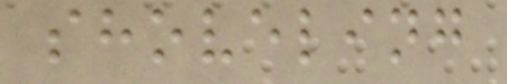shoveling
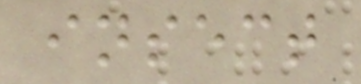insect
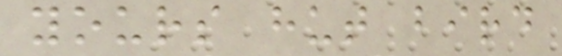yours hut bird
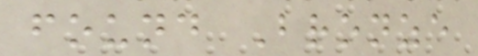found Bronze
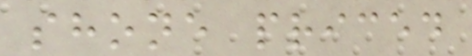shone priced
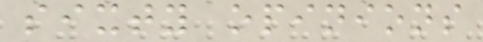sixty opinions
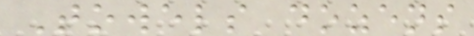Towels dozens
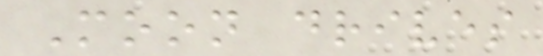Moon drives
